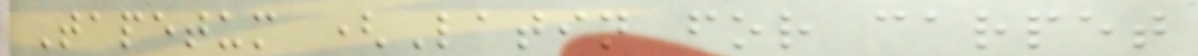Tapetum (Latin for carpet
